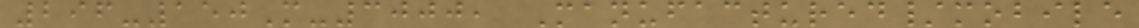296-150M-3000, Manufactured/mobile
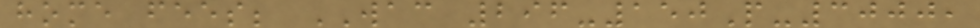home fees; WAC 296-150P-3000,
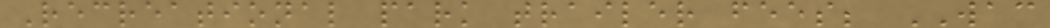Recreational park trailer fees; WAC
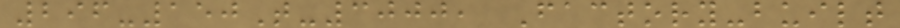296-150T-3000, Factory-built
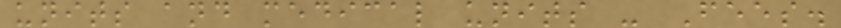units and medical units - Fees.
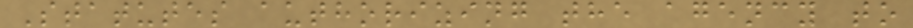Statutes authorizing the agency to
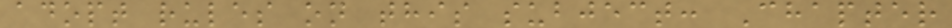adopt rules on this subject: Chapter
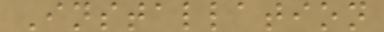Installation
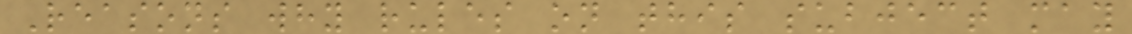Reasons why rules on this subject may
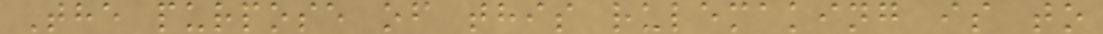The purpose of this rulemaking is to
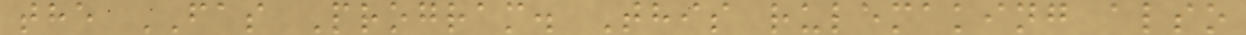the FAS Program. This rulemaking also
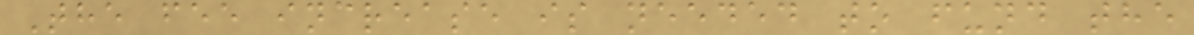The fee increase is needed to fund the
